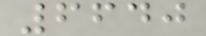6640
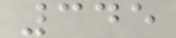345
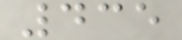435
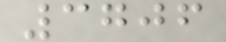3706
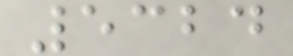5324
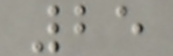25
